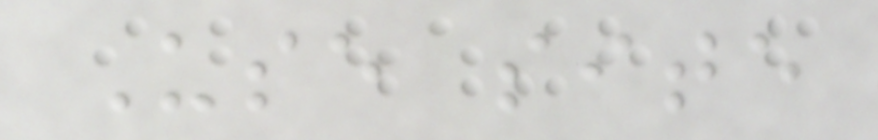Use site
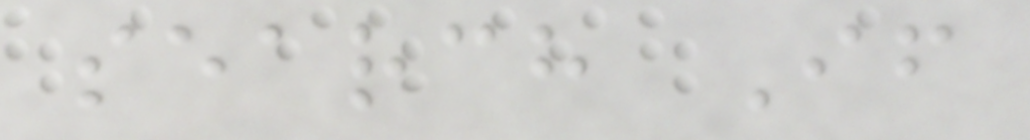search If
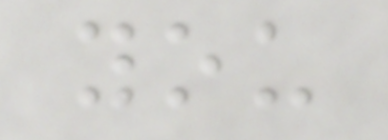you
